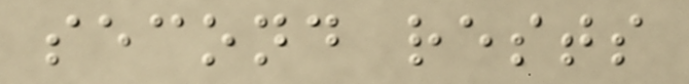second rests
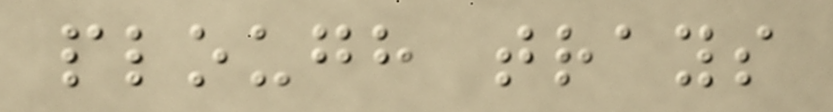plough trays
